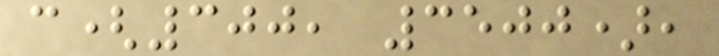c(300, 3500),
